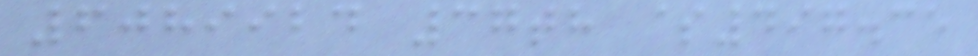6089924 37th $497.35
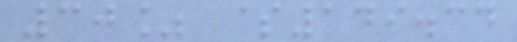30% $149.34
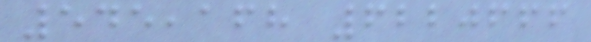545,168 6220666
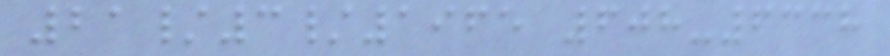21/3/1965 608-6338
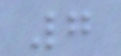7
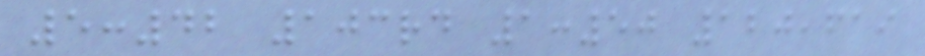5:42 103rd 1:50 120,619
